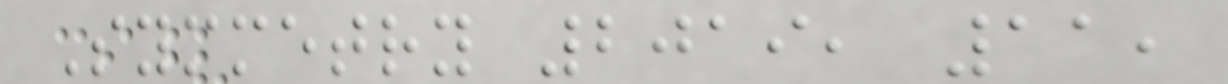Symmetry 2019, 11,
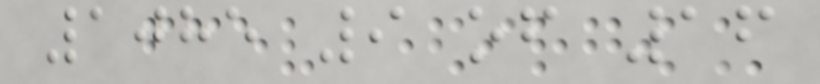1085 9 of 16
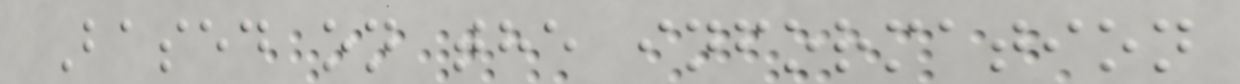Based on the information
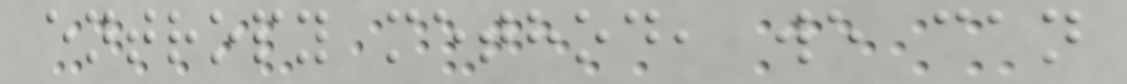entropy method, we can
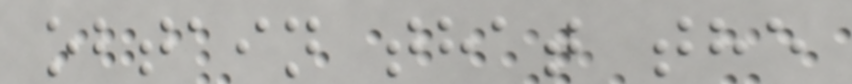obtain that the
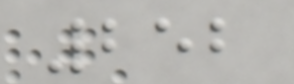252
